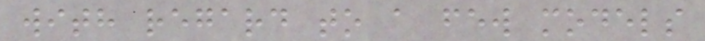with regard to a few models
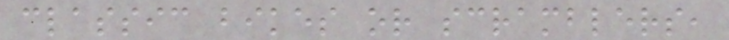classic bikes or scramblers,
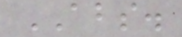ABS.
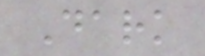Dark
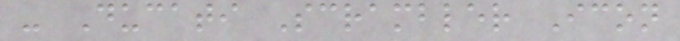- Ducati Scrambler Icon
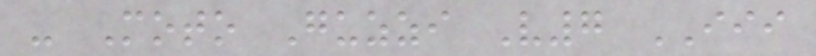- Moto Guzzi V7 III
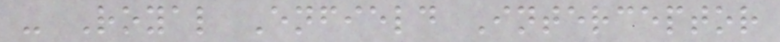- Royal Enfield Interceptor
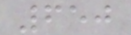650
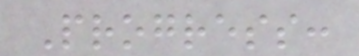Progress:
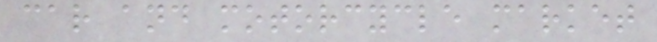car and motorcycle market
